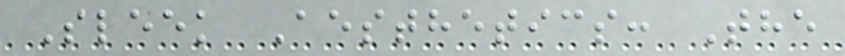Sleek Aesthetics: The
